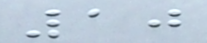10
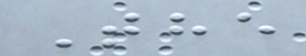The
